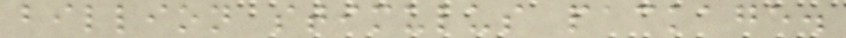billion stimulus package.
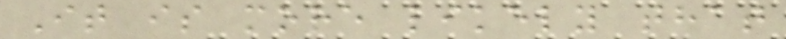It is more likely that
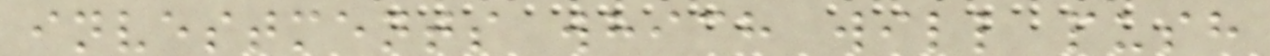investments which will push
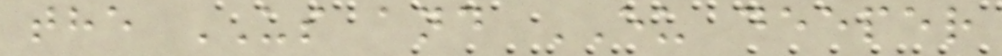the US and EU deeper
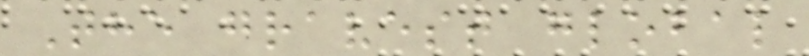The gravest global
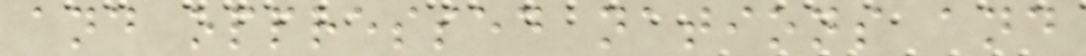and oppressed nations and
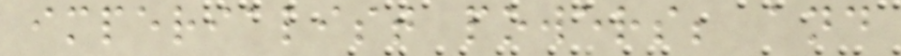imperialist powers; and
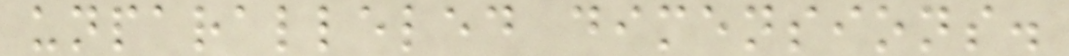unparalleled dimensions.
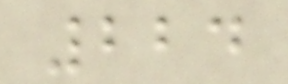224
